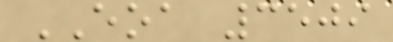EOA 3509
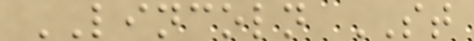LINCOLN ST
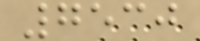7530
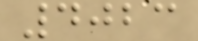4023
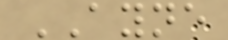AYNE
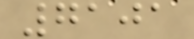7101
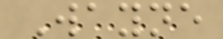Wayne
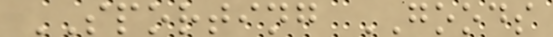SPORTING GOODS
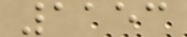1153
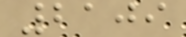2109
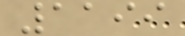1199
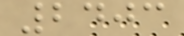2403
